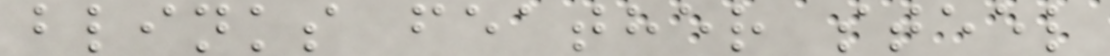blinks feather steel
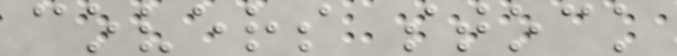covers stock
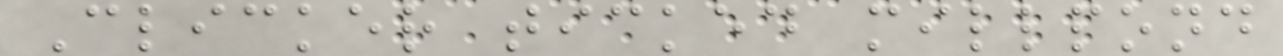Clicker ticked millpond
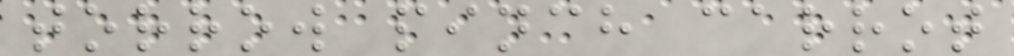torrow pinch carrot
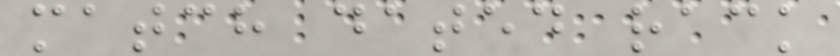match dated rack
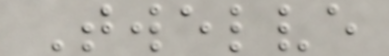Twelve
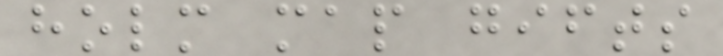holm map gifts
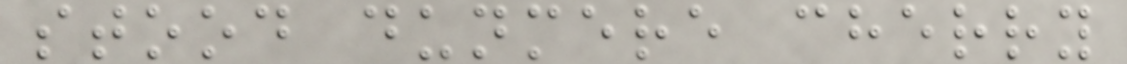stood dunmere cherry
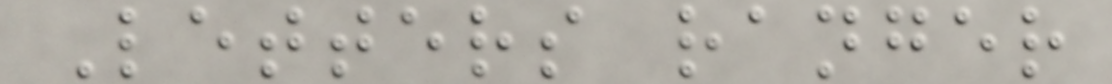Letters ranger
